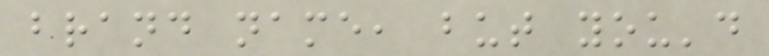brand name, but you'd
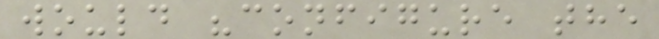would "configure the
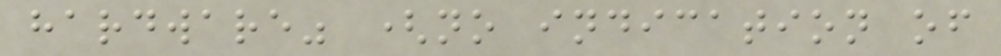hardware" (no indication of
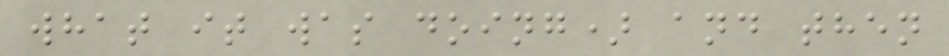what it was doing) and then
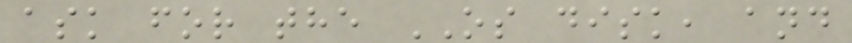ask for the OS disk, and
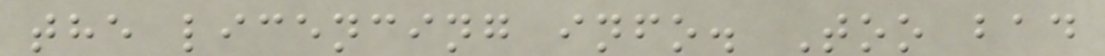the licencing info. Too bad
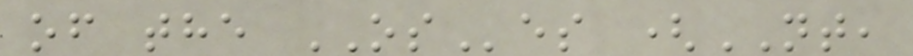of the OSes (NT,
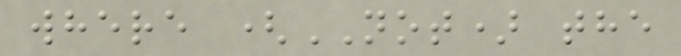where (NOT) the
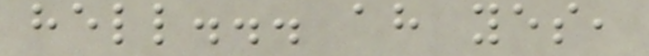hell... ah yes,
